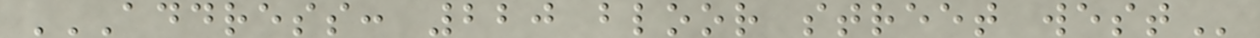ADDRESS: 220 BLOOR STREET WEST
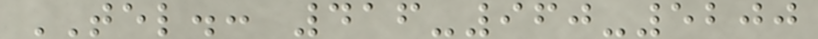TEL.: 416-960-5200
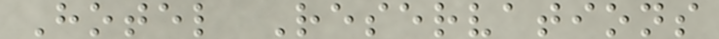Hotel Reservations
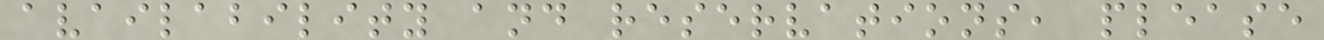availability and reservations, please
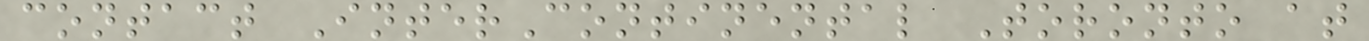contact InterContinental Toronto at
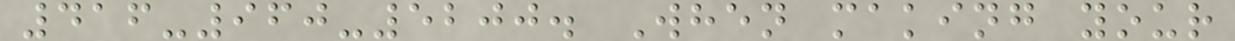416-960-5200. When making your
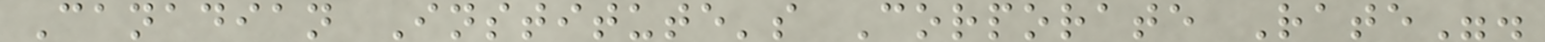Canadian Institute's Corporate Rate".
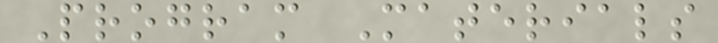Program Materials
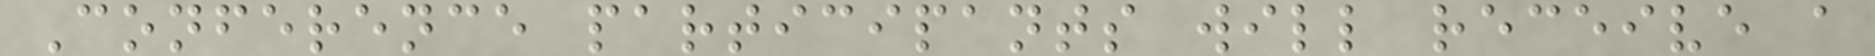Conference participants will receive a
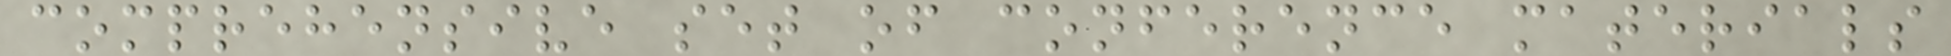comprehensive set of conference materials
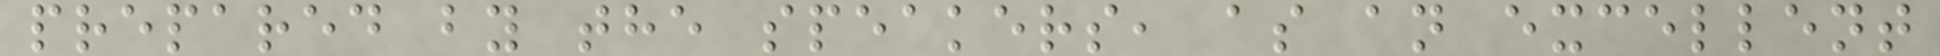prepared by the speakers, as an excellent
